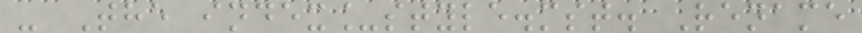- The index_style.mst. Rename
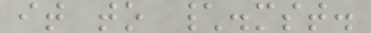it to \.mst.
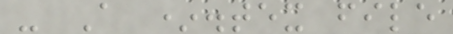- A *.tex file
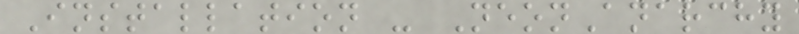Installation - NeonAnarchy
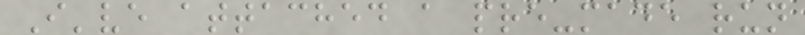I've attached a pre-made run
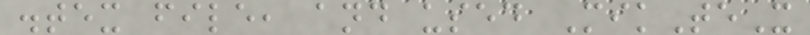.tex file, and used MikTeX
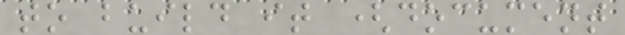to build it (document
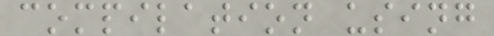compilation using
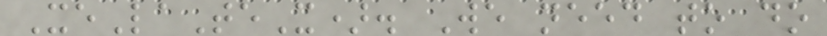XeLaTeX). We need to do
